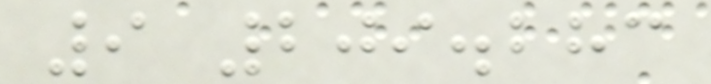9 209.283
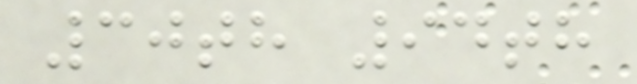30th 94th
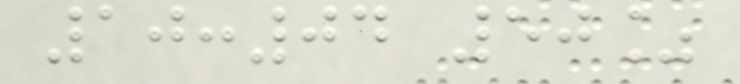10:04 50%
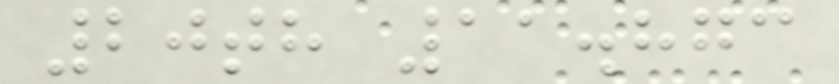20th 11.873
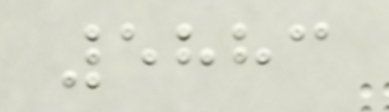5883
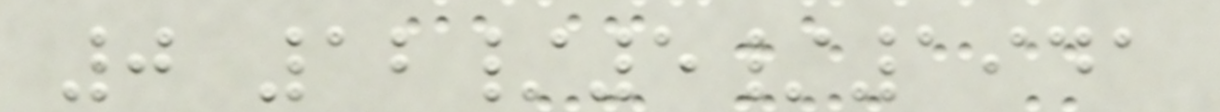0 12/5/1941
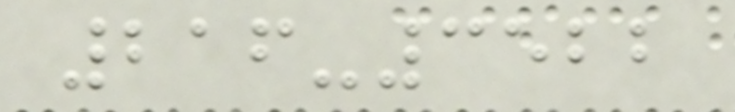216-3522
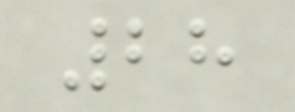28
